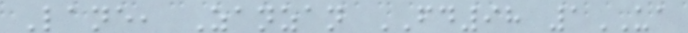Lane, Zanzan FD98 1UA
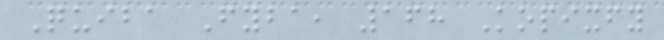Quiba Fyba, 168 Kopixfy
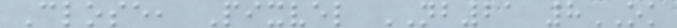Close, Pixvel NB21 8OK
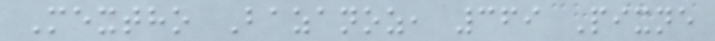Mextho Bazanoz, 369 Pixne
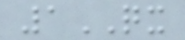1QX
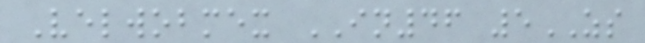Velwobmex IN46 5ZS
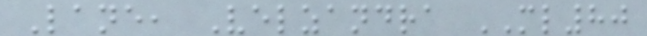Lane, Velzandra ML80
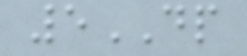5DP
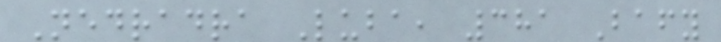Nedradra Luba, 381 Bafy
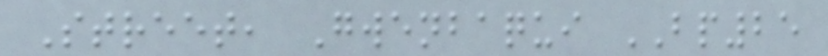Street, Gwenbaqui BP25
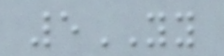5YY
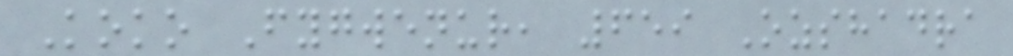Koko Fygwenur, 659 Ozshadra
